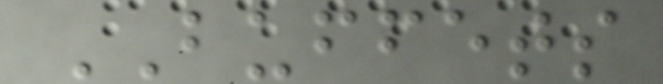BUFFETS
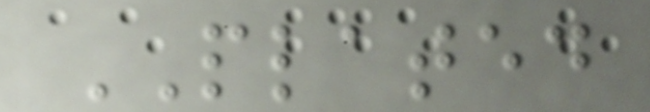PLATED
